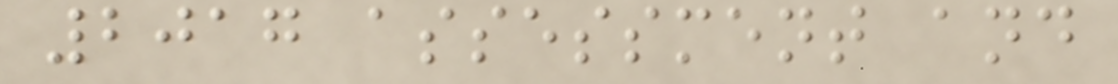2017 assessment and
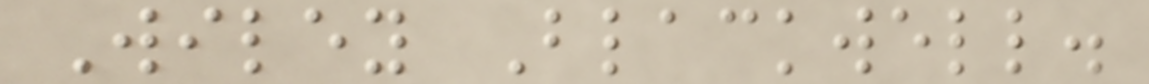Wiley Blackwell.
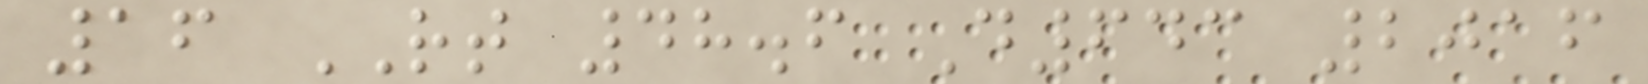16 RT 48.6 D643 2016
